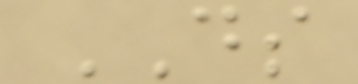DS
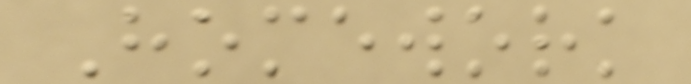Homework
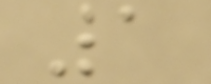1
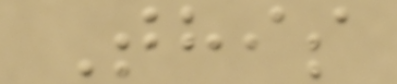This
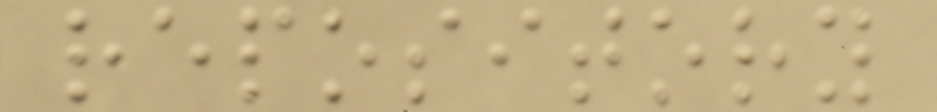repository
